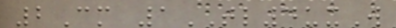2Cm 1TL4uxW
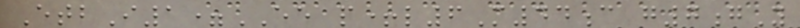EtbI1=EE p+l6M44c g7gY
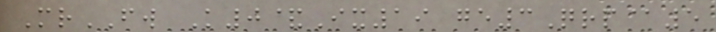MrFW K0&Ix19 ge3Qrp@5
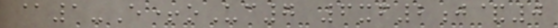@1-E+oUc7 6xf2j&0
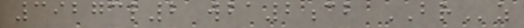39273l2 wba2cb BRz
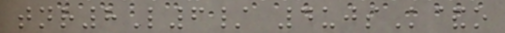tnr8L6/ 4ujsK&o
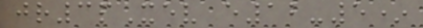jr3pXev e12-5*
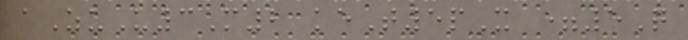aZuU3M2 keT5pX =5Q
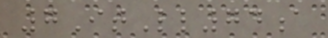7ItLl74a
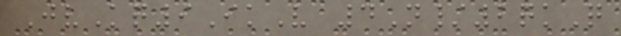JvKq9IkV 4N/2qkQ
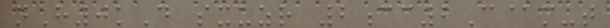nH0kD sxuzr 2cc2C@m-t
